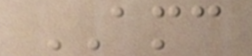AMC
